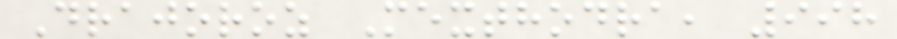Drajoroz Mexthodra, 998
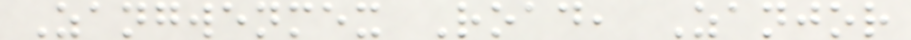Zangwenmex Road, Zanjor
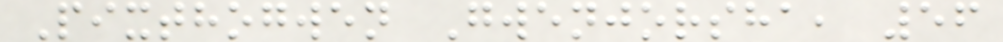Pixthogwen Gwenjorsha, 56
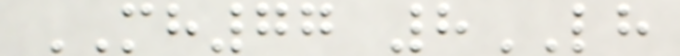MH77 8LH
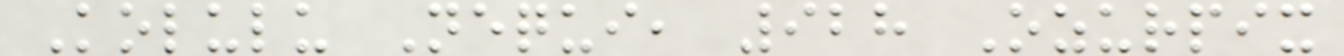Kolulu Nequi, 928 Ozurpix
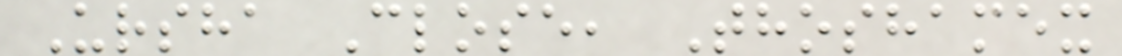Ursha Close, Thoshamex
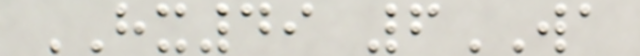HX49 6WA
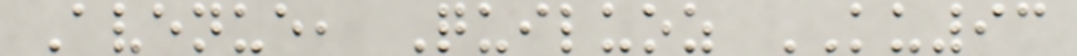Avenue, Quiluoz KU93
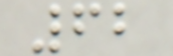62
